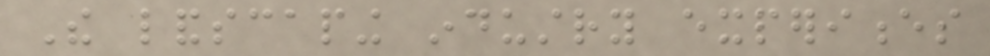The landscaping industry experiences
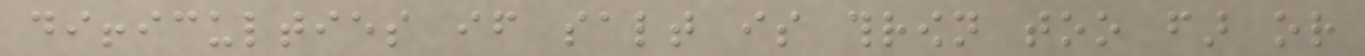difficulties if salt is thrown too far or
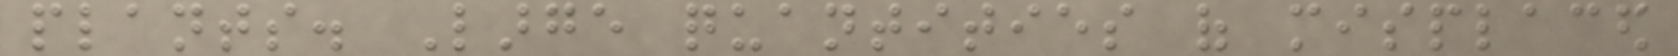plants. Large quantities of misplaced
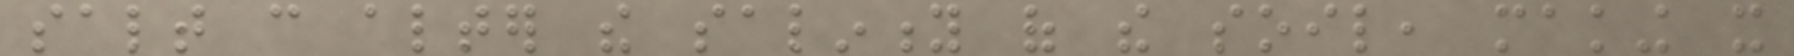salt can alter the salinity of the soil, making it
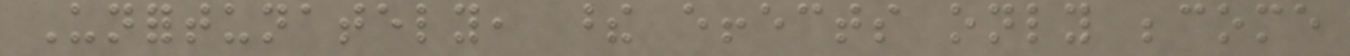Unfortunately, these effects only become
